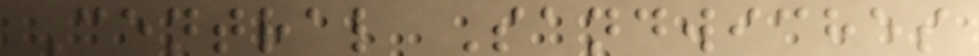Central Sandwiches
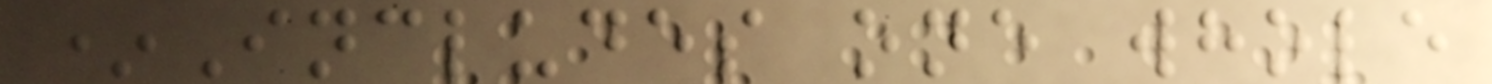*Includes one whole
